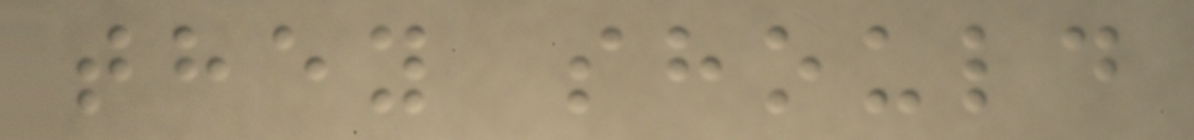they should
